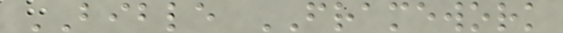BIBLE FRAMEWORK
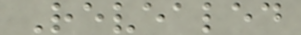Revealed
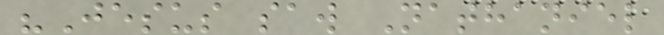"Jesus saw Nathaniel
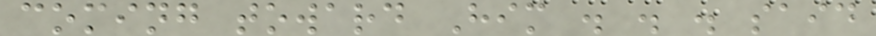coming toward Him . . . said
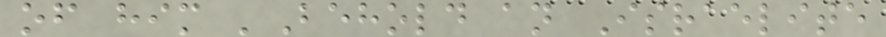of him 'Behold an Israelite
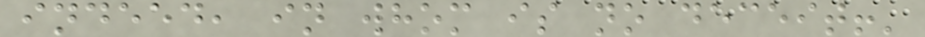indeed, in whom is no deceit!'
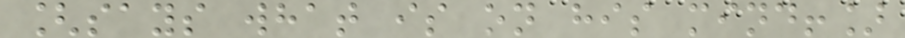[says what is on his mind!]
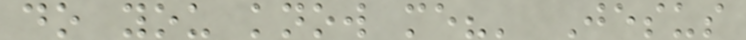do you know me?' Jesus
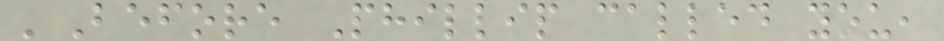'Before Phillip called you,
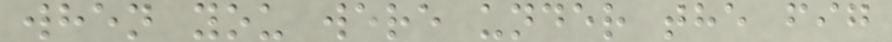when you were under the fig
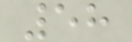58
